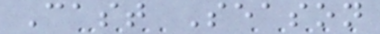Cast Season
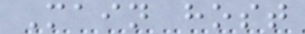Main host
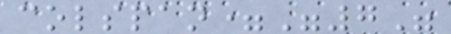colspan="7"
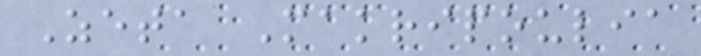Zeta Makripoulia
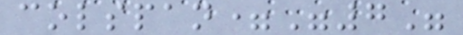colspan="7"
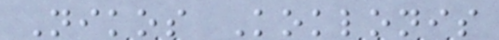Nikos Koklonis
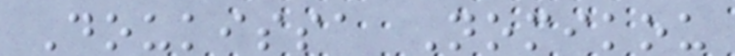Doukissa Nomikou
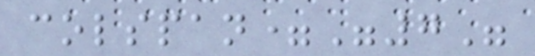colspan="7"
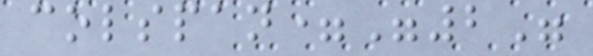colspan="2"
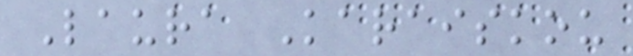Laura Karaiskou
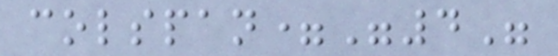colspan="4"
